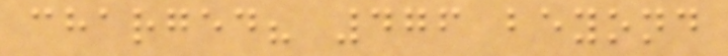charged? 476 beyond
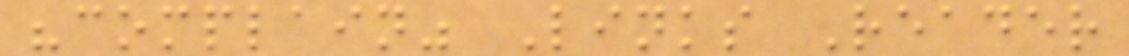"complain" Links Reader
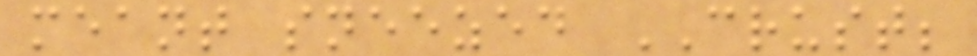meant sneezed CRUST;
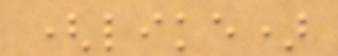(like)
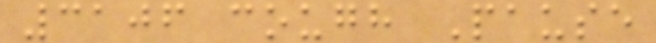3106 cough Pause
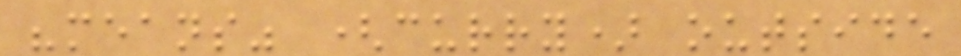"means" (curry) outside
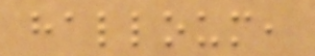halloum,
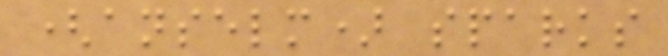(anselm) sparks
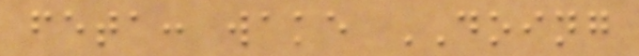feta: wake DOING
